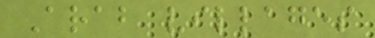Arab villages
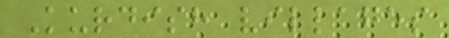Kurdish villages
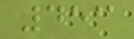453
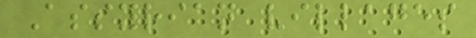Assyrian villages
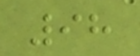98
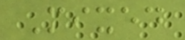Mixed
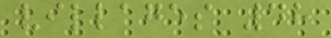villages 48
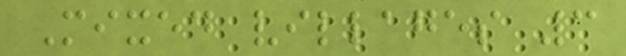Mixed villages 3
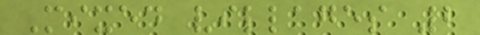Mixed villages 2
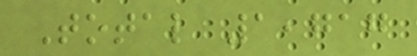Total 1,717
